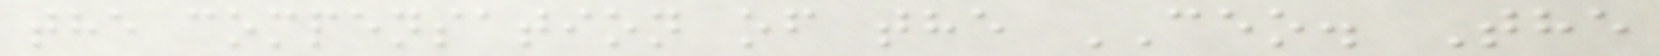the compensation of the CEO. The
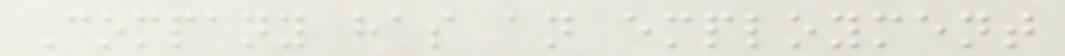Company has an employment
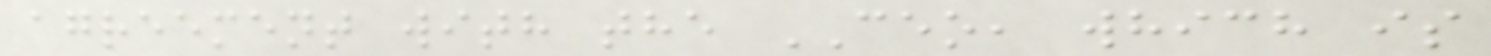agreement with the CEO, which is
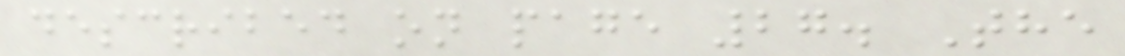described on page 27. The
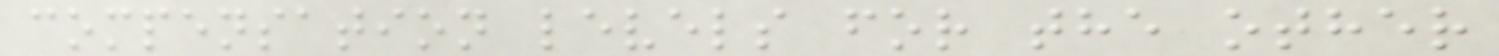compensation levels for the other
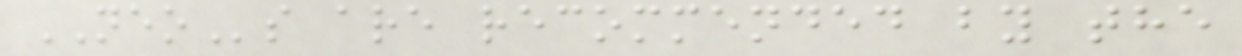NEOs are recommended by the
